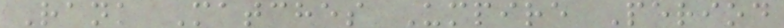Rank Matches Umpire Period
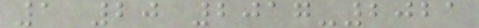1 20 2017-2021
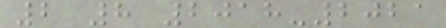2 8 2018-2021
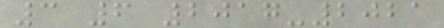3 6 2017-2021
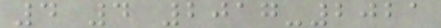4 4 2017-2021
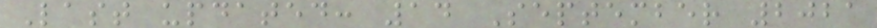Last updated: 14 September 2021
